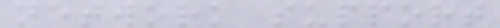network support
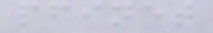pfinet
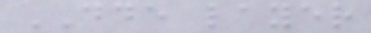DDE layer
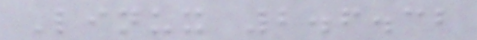Linux 2.6.32
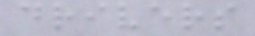drivers
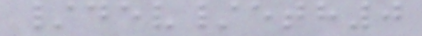/dev/eth0
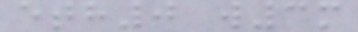eth0 w3m
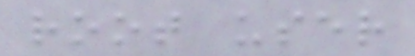root user
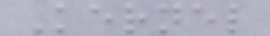Kernel
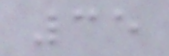35
